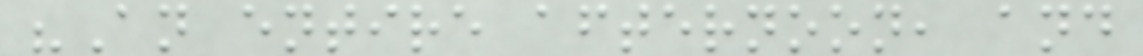"An entire afternoon, and
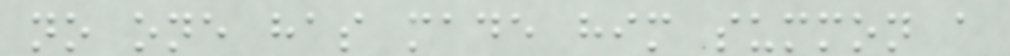no one has made him summon a
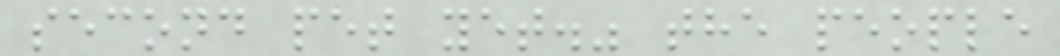second pet yet." the people
